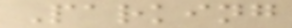Parking
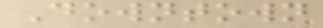Downtown
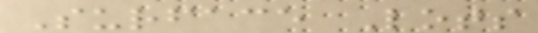Surface Lots
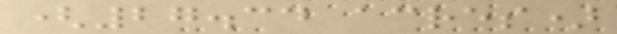(27.34 acres)
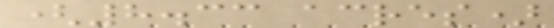(8.33 acres)
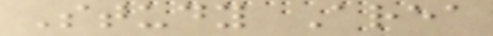Study Area
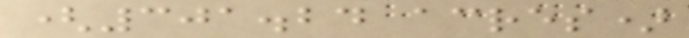(301.24 acres)
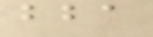bba
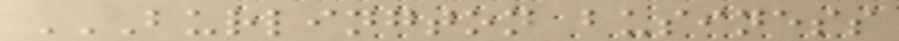BURLINGTON BUSINESS
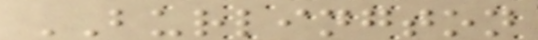BURLINGTON
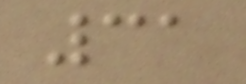31
